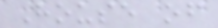House of
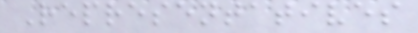Representatives
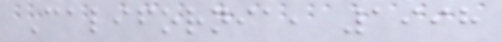California, 1998
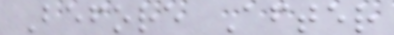Before After
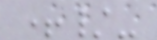+/-
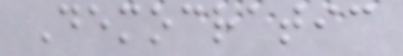Democratic
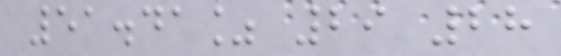51.41% 29 28
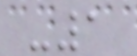-1
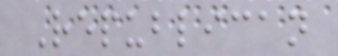Republican
